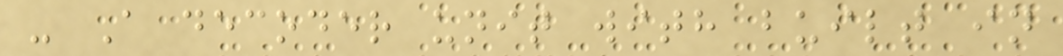- A decoder unit with built in
